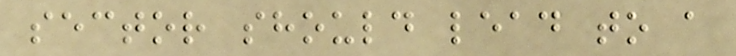sector should lead to a
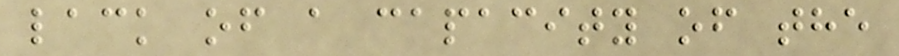lack of a capacity of the
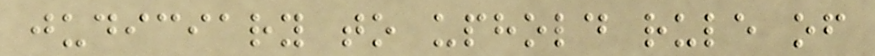judiciary to uphold rule of
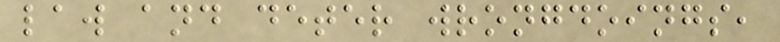law and deter wrongdoings,
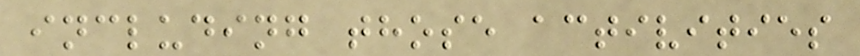including those activities
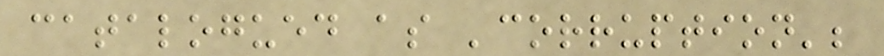catalogued as 'corruption';
